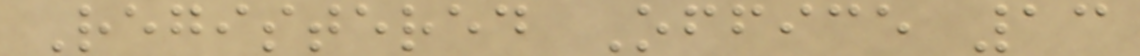Registered Office 13
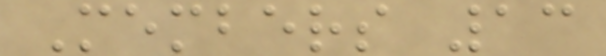Members 13
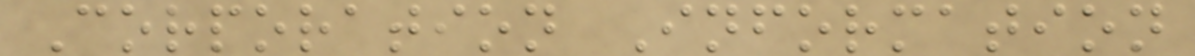Corporation Information
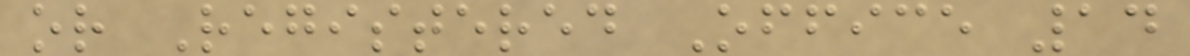or Registered Office 14
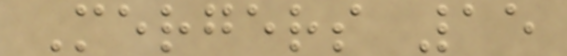Mergers 15
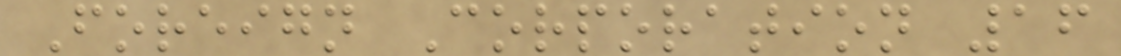Foreign Corporation 16
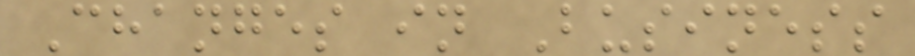Changes in Business
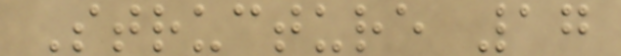Structure 17
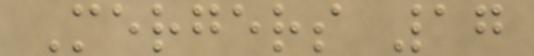Mergers 17
